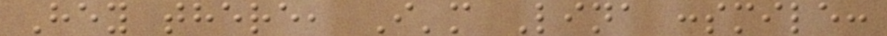Hey there, I'm Lina :smile:
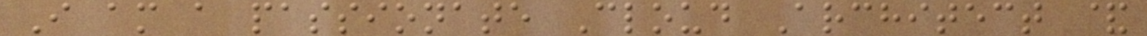I am a passionate Cloud Architect &
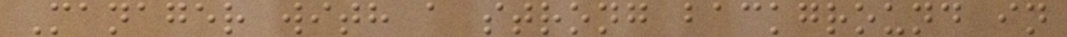Manager with a strong background in
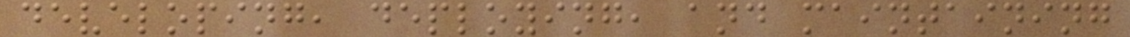developing, deploying, and maintaining
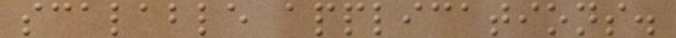scalable applications.
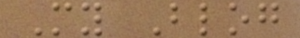My Blog
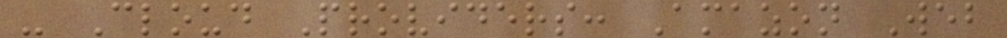- Cloud Providers: Amazon Web
